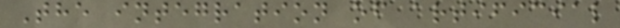The integration of artificial
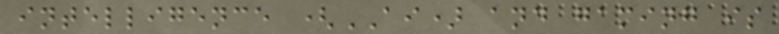intelligence (AI) and gaming is
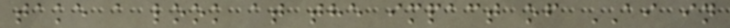take a look at the impact of AI in
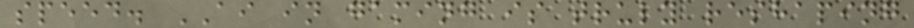speed. AI in gaming is truly reshaping
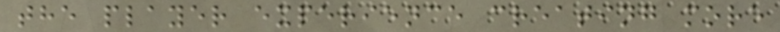the player experience creating more
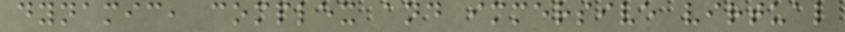dynamic, complex and immersive virtual
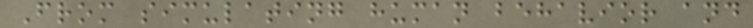From simulating human behavior and
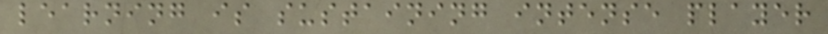learning is sustaining intense player
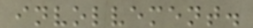involvement.
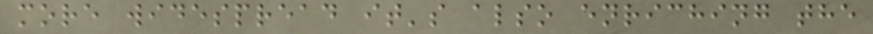more widespread it's also enriching the
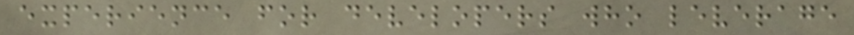experience for developers who leverage
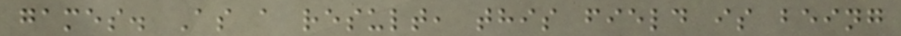games. As a result, this field is being
